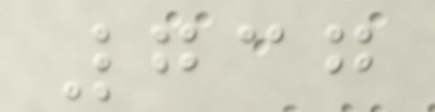737
